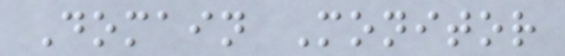Domain Monitor
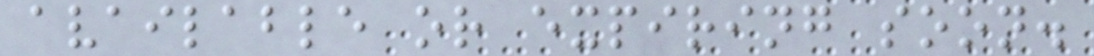available or expiring soon.
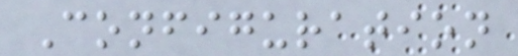Configuration
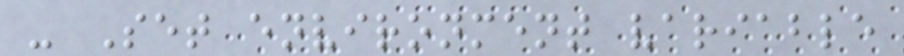- Set environment variable
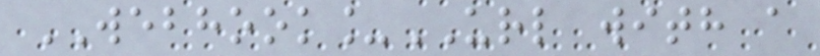WEBHOOK_URL with a
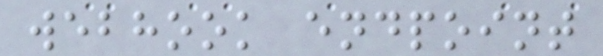webhook endpoint
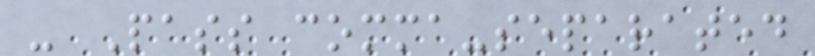- Pass comma-separated
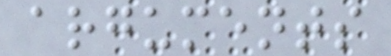arguments
